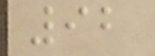92
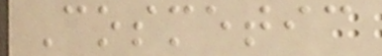Cosmetic
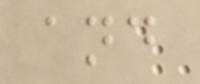and
